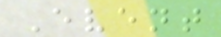Event
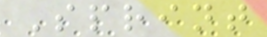Sprint
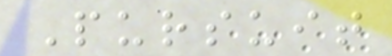Pursuit
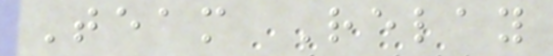Team Relay
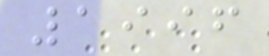1996
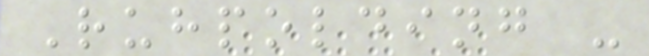Ruhpolding -
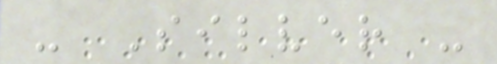- Silver -
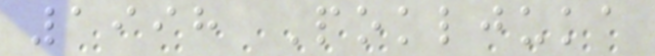1998 Pokljuka
